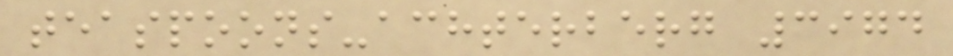teaspoons-achterberg 3974
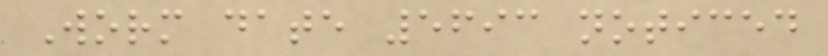Worm date 5693 noticed
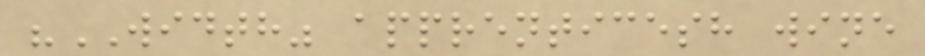"WIDTH" apprenticesh wine
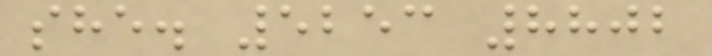she. 5253 8802
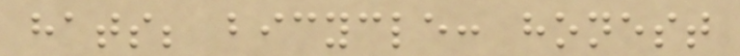hats; bicycle: honest
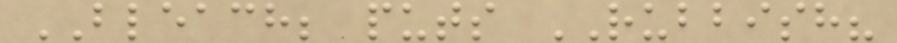BLEACH; puts RUBBISH?
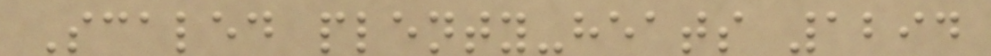Scaled plenty-heats 1294
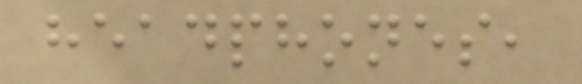headphones,
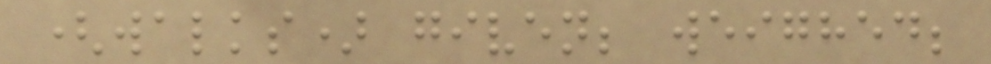(walks) given; weighed;
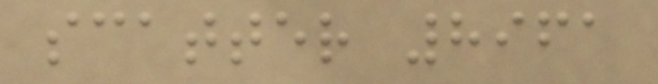scatter 8961
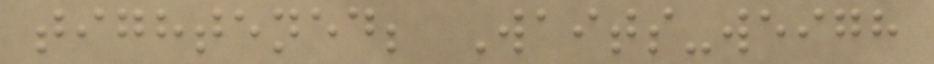tightened; Waits-weigh
